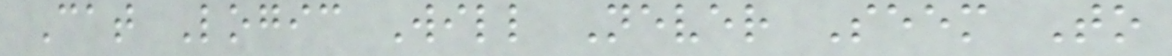Cat Logic Will Never Seem To
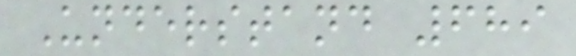Understand 689
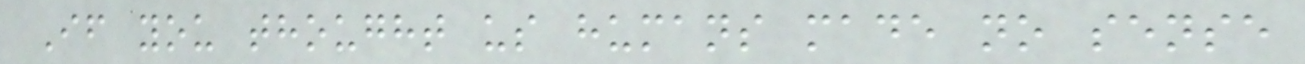If you thought us humans made no sense
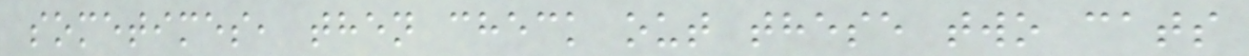sometimes, then check out these two cats
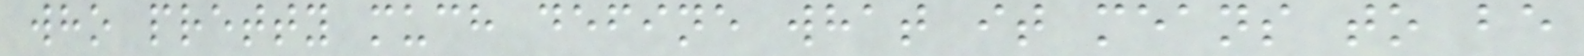who pretty much define what it means to be
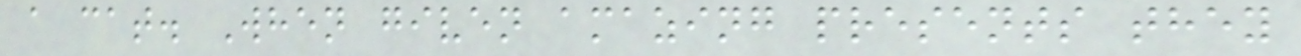a cat. When given amazing presents they
